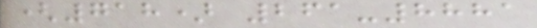(718) 261-8881
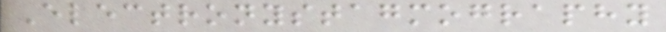Electronystagmography
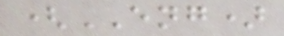(ENG)
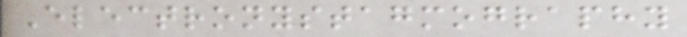Electronystagmography
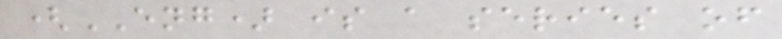(ENG) is a series of
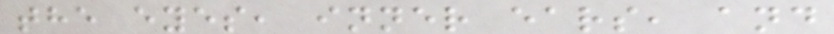the eyes, inner ears, and
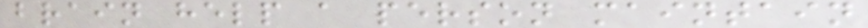brain help a person maintain
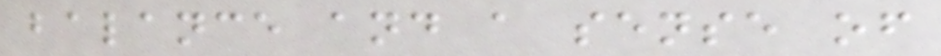balance and a sense of
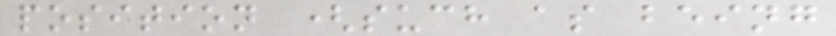position (such as being
